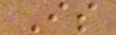Is
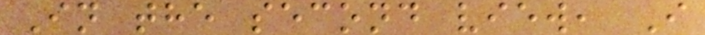In the second view, I
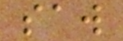saw
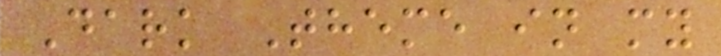Dark Theme in my
